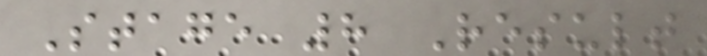Stage 8 Result
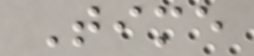Time
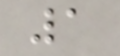1
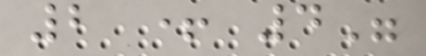2 + 4"
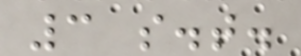3 s.t.
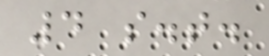4 s.t.
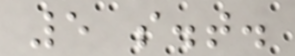5 s.t.
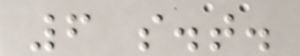6 s.t.
